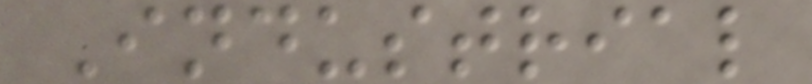Industrial
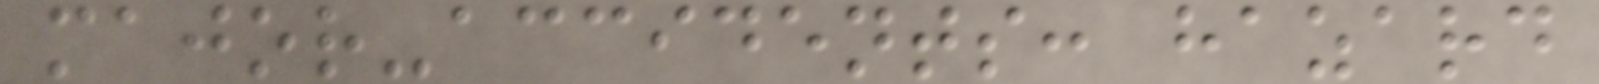major-accidents: hazard
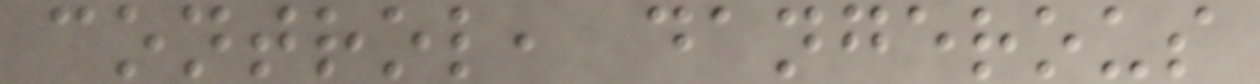control, dangerous
